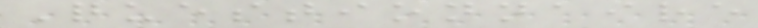Questionnaire
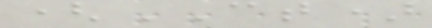(CT)
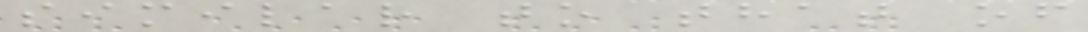similar to that of
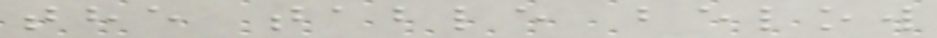the table below
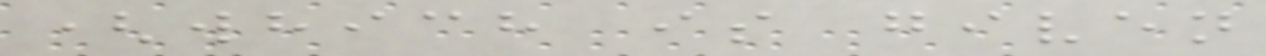(which is given
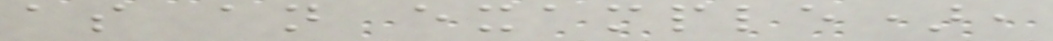as an example),
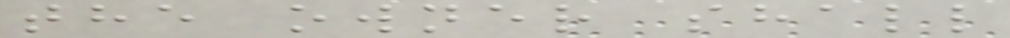the owner shall
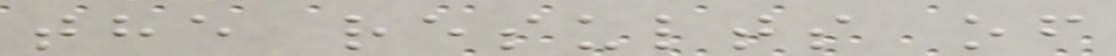the results of
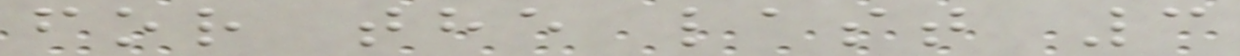for the last 3
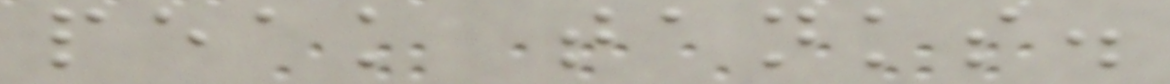peak tanks.
